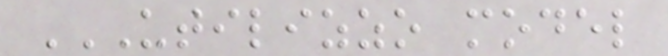UTILIZZO MODEL
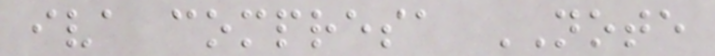iva compresa NOTE
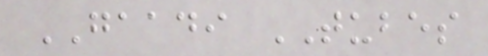GAADI TUBES
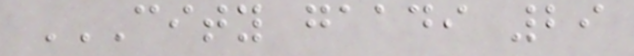CITY GAADI 29
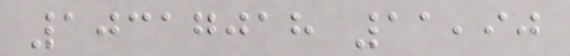10317018 11,90
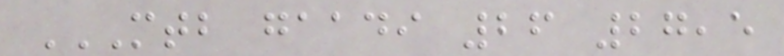MTB GAADI 26 27,5
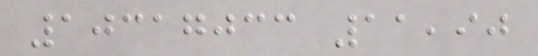10317033 11,90
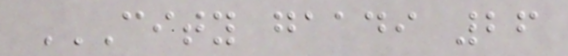CITY GAADI 26
